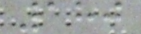180
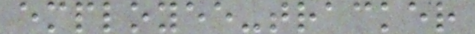employee-tracker
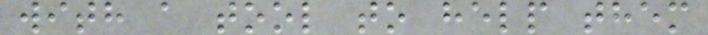with a tool to help them
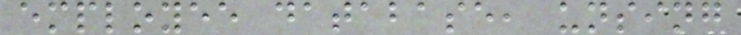employee database, unsing
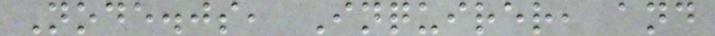Node.js, Inquirer, and
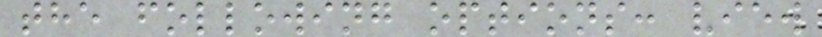the following options: view
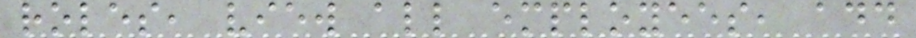roles, view all employees, add
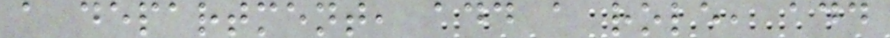a department, add a role, add
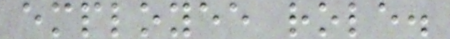employee role.
